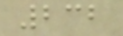232
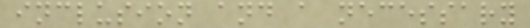inclusion and a necessary
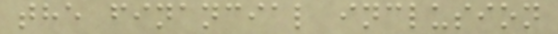the financial inclusion
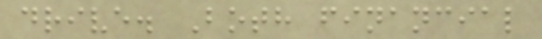drive. Both financial
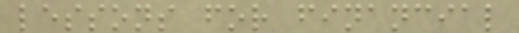lessons for financial
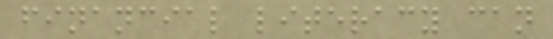financial literacy can
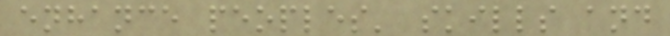enhance peoples' skills and
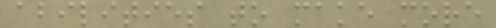abilities to make more
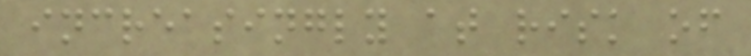increasingly at risk of
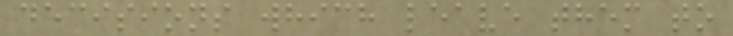decisions which leave them to
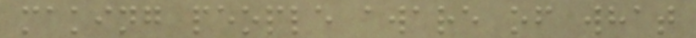making people aware of what
